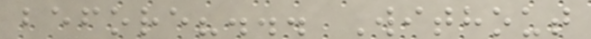before?... Without
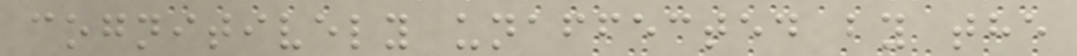cognitively unaffected by the
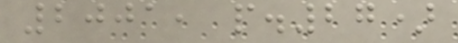2001, p.27)
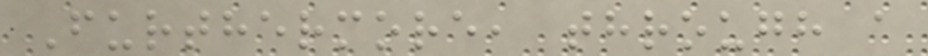Furthermore, through a
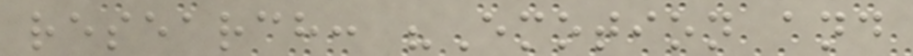research: "Emotion and
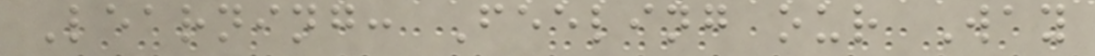Learning: Feeling our Way
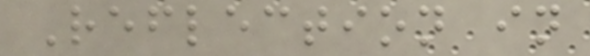Reflection in
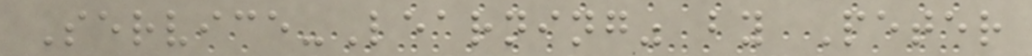Service-Learning" by Peter
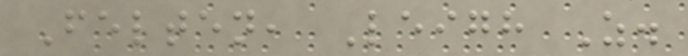Felten, Leigh Z.
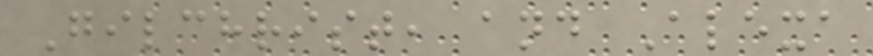Gilchrist, and Alexa
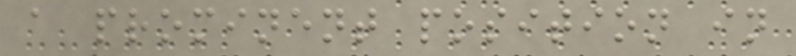a prominent position in
